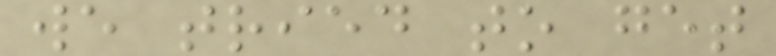we tried to get
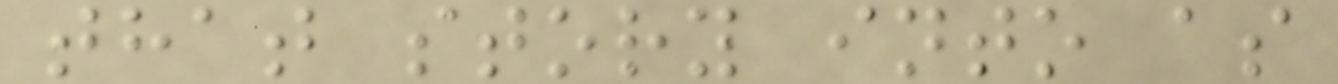that story into as
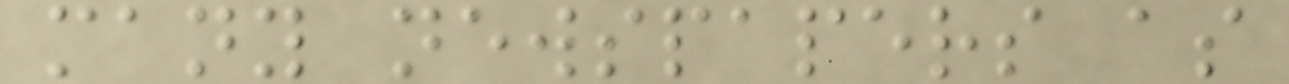many newspapers as
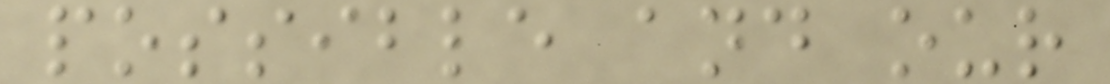possible and our
